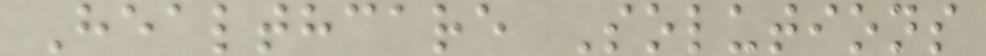Healthcare Solutions
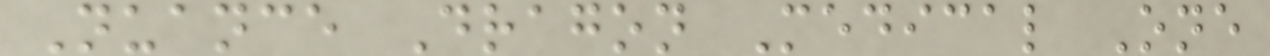Nuance Dragon Medical One
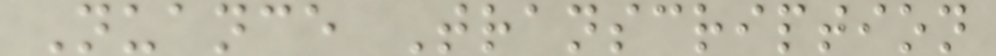Nuance Transcription
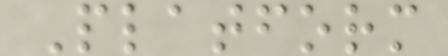Platform
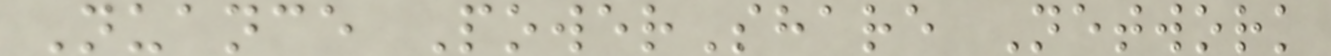Nuance PowerShare Network
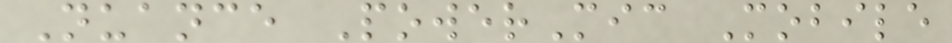Nuance PowerMic Mobile
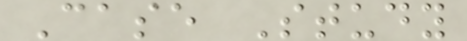Case Study
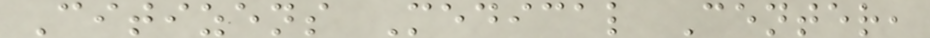Citizens Medical Center,
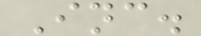Inc.
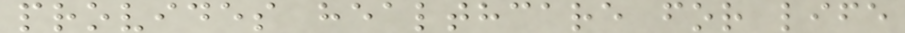provides healthcare for life
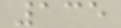135
